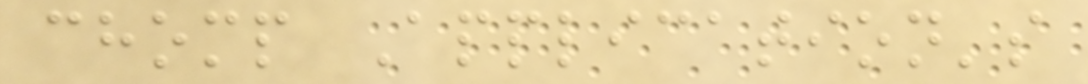chomp Application's
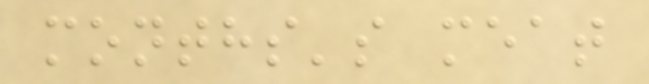months's meat
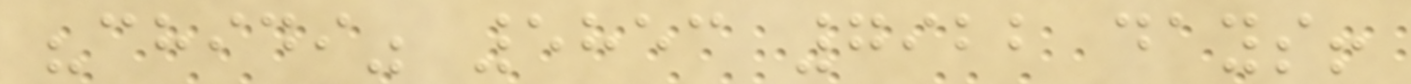"chidi" 5853 7922 days!
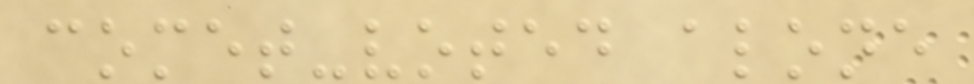comet-voted alone
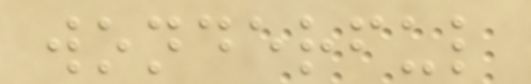wonderful
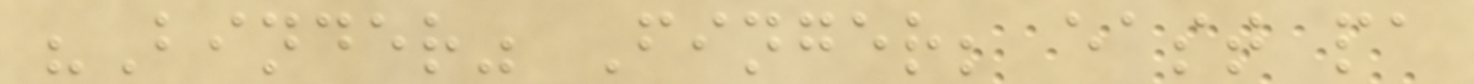"Binder" Finger; east pa
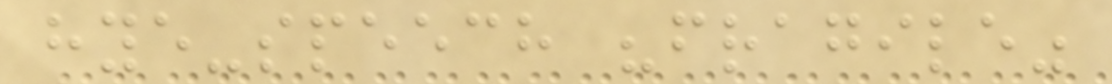hye-speech "fragile"
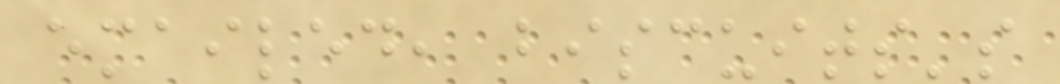emailed, biscuits's
